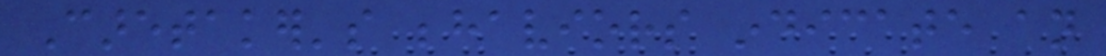Caretaker's behaviors indicate an
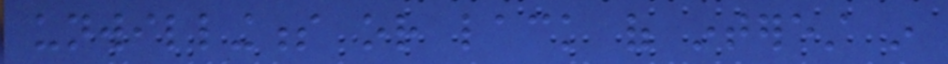unwillingness or lack of interest in
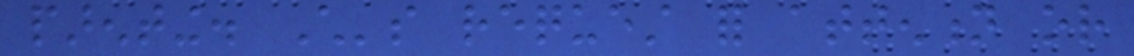parenting. Child's request for attention or
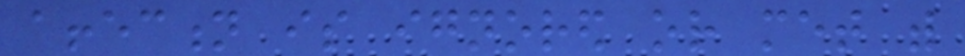affection is ignored or met with
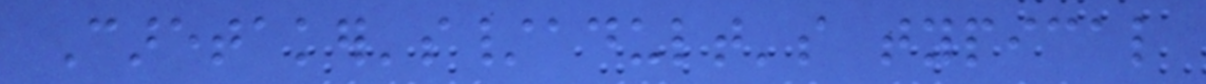Caretaker's/adult's typical
